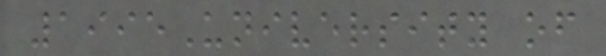1995University of
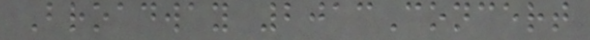Broadway 2013Concert
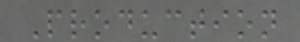Production
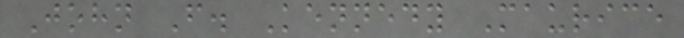John F. Kennedy Maurice
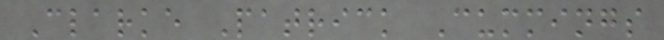Clarke Patrick Cummings
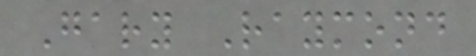Gary Raymond
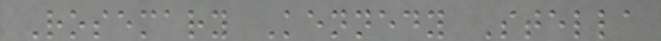Rosemary Kennedy Stella
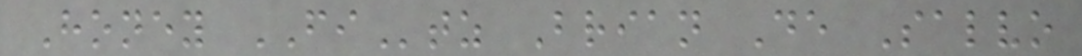Honey FItz Brian De Salvo
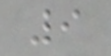9
